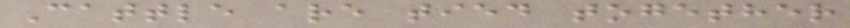Cattle are tied together
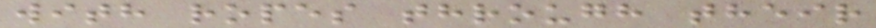with ropes through their
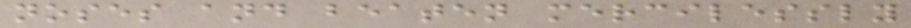noses and beaten mercilessly
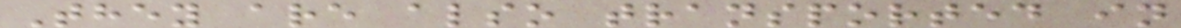They are also transported in
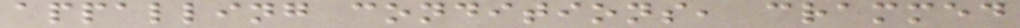appalling conditions, crammed
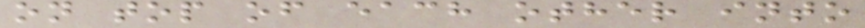on top of each other into
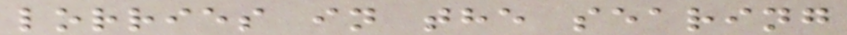lorries in the searing
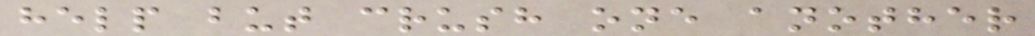help but crush one another
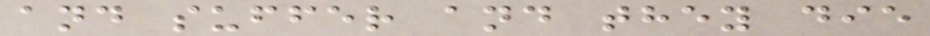and suffer and they die
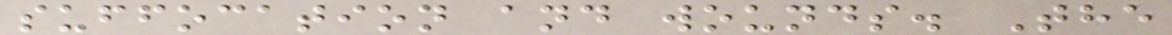suffocation and wounds. The
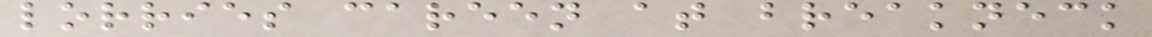lorries careen at breakneck
